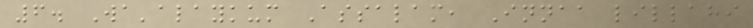6. Wa'alaykum Assalam, Innaa lillahi
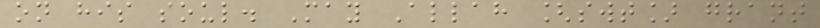on his soul. May Allah [swt] grant
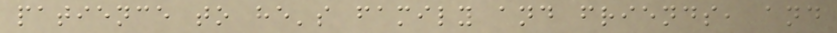patience to he's family and friends, and
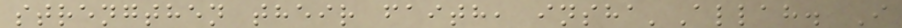strengthen their faith, insha'Allah. I
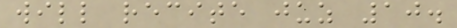will recite juz 10.
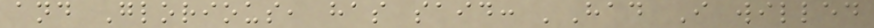and Glorious, has said: 'Had I willed
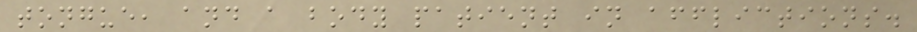tongue, and a body patient in afflictions.
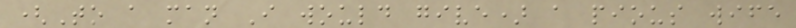(To a man I would give) a pious wife
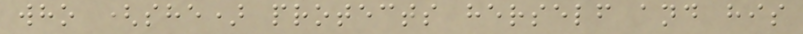who (she) protects herself and his
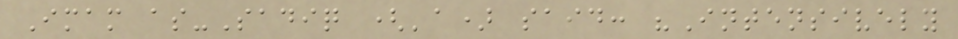Imam as-Sadiq ('a) said: "Intensively
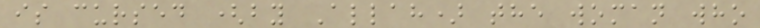is cursed (by Allah) the woman who
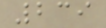239
